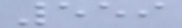559
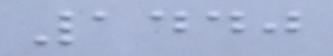1440
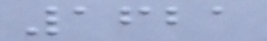1621
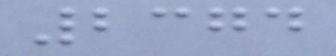2374
